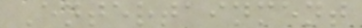Entertainment
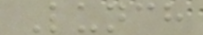Lunch
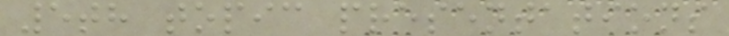5th topic presentations
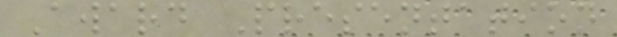Award Presentation
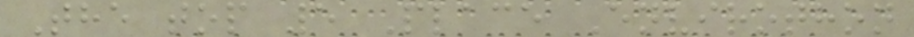The top 5 Place Envirothon
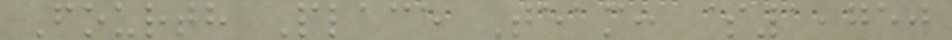Fourth Place Team: $1,750
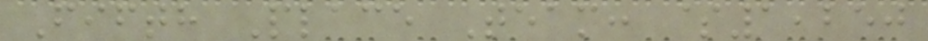Fifth Place Team: $1,250
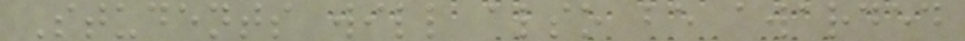Students will also be awarded
